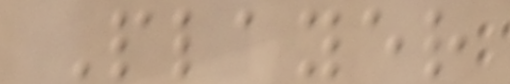Player
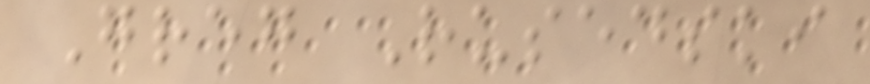Greg Rusedski
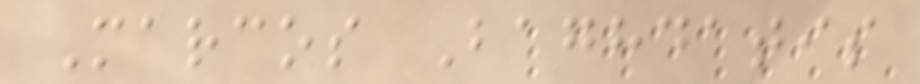Marcos Baghdatis
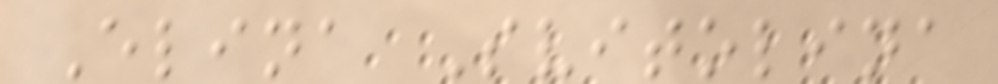Elina Svitolina
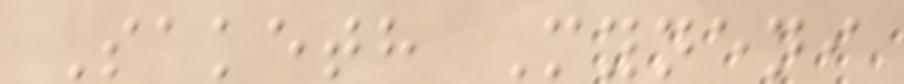Saketh Myneni
